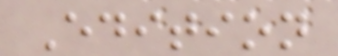Edition
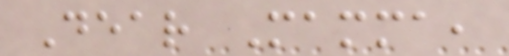Dear Mamma,
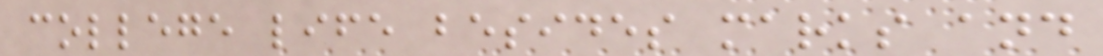college life besides marks and
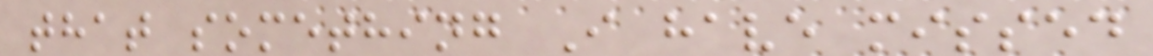that something I have missed
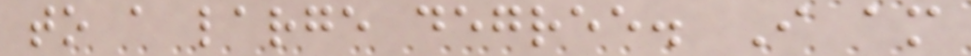to a large degree. I am
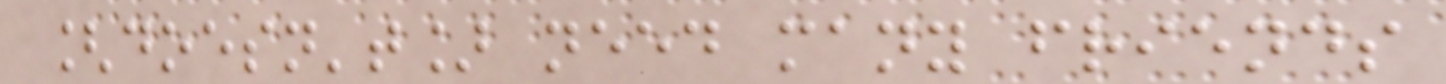[doesn't] need many friends
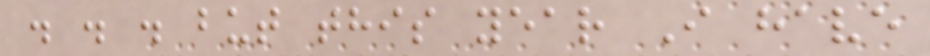. . . but this year I have
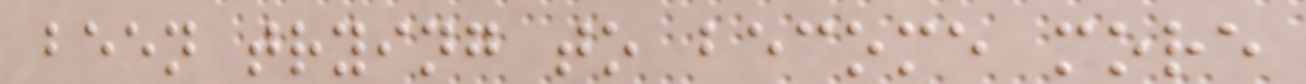been trying to become more
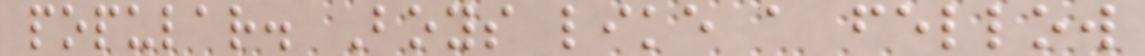popular. Boys like a fellow
